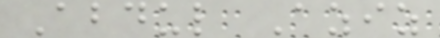Abdul Aziz
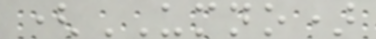(UMNO)
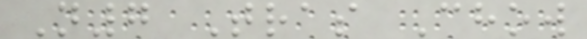N7 Tras Chow
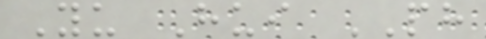Yu Hui PH
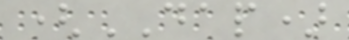(DAP)
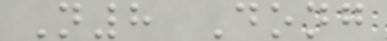N8 Dong
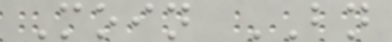Moin BN
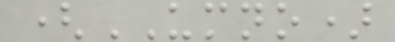(UMNO)
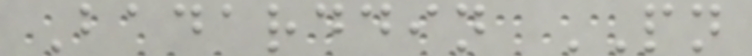Badarddin PN
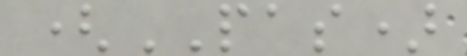(PAS)
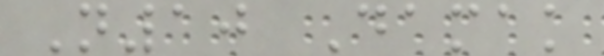N10 Damak
